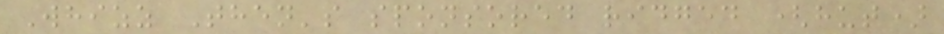Whizz Then's sponsored ridged (hut)
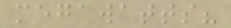megawatts?
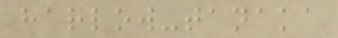harlow-tanaka
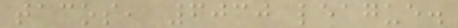tacos, 6030 league.
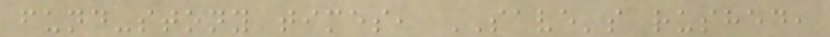fund-stony times, SAVE's rushed,
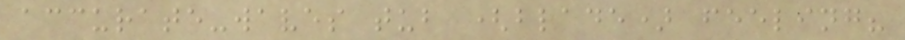accurate-waves tub (blade) feeling?
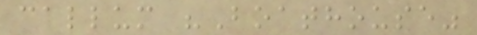callum "Boathouse"
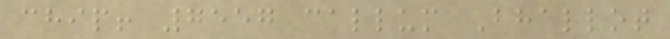chip! 7557 callum Bhallot
